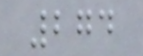274
